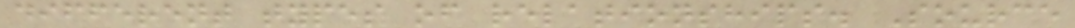different types of relationships. Source
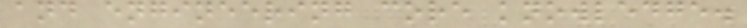and engineering core knowledge.
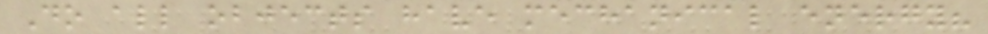Do all objects have mechanical energy?
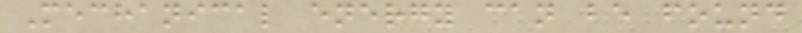Mechanical energy can be found
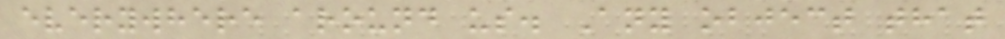everywhere around us. Any object that
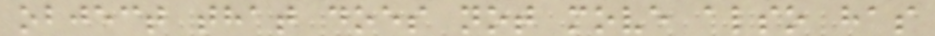object that does not move also has
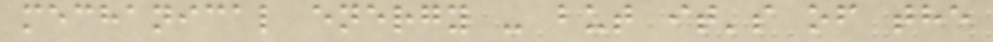mechanical energy - but it's of the
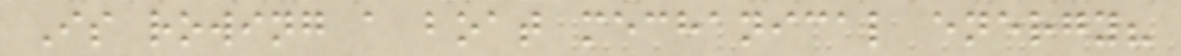Is rowing a boat mechanical energy?
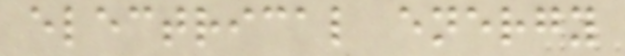electrical energy
